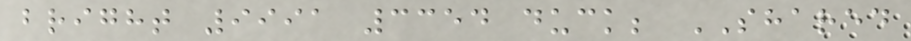bright 9991 3354 duck; SHARED
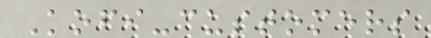Kofi-customers
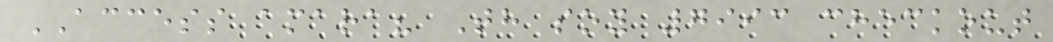ACCESS amara? Th soy 7993 checkout
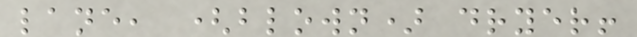lane, (blown) dryer!
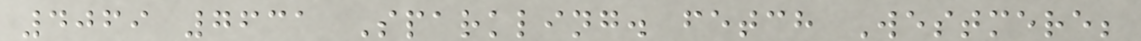4069 7631 Sparkling. fetch Westmere;
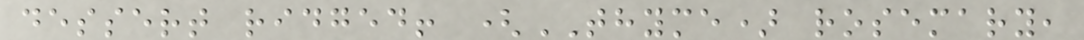dessert ridged! (THYME) rosemary,
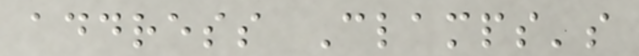address Clamps's
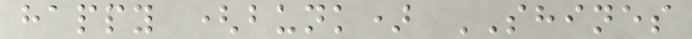happy (bunk) SHINES
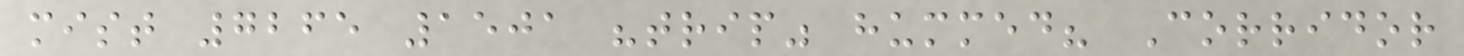mist 7265 1501 "trip" hummed? Corridor
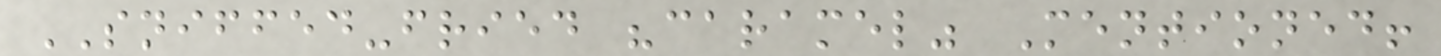SNIFFED-fried "caramel" Mentioned!
